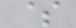$
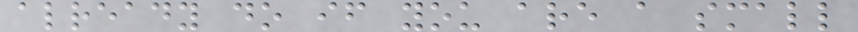already do if you are a small
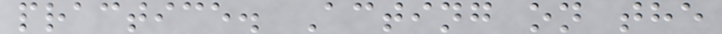practice. Acting on the
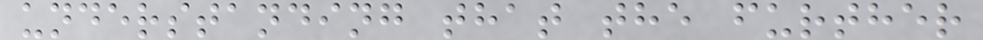understanding that the further
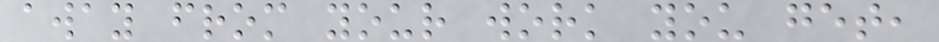away from your work you get,
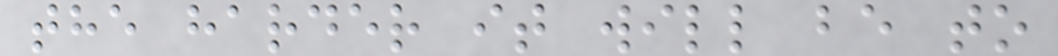the harder it will be to
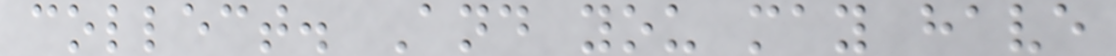collect. And you may have
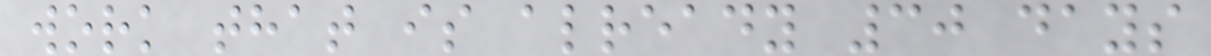work that is already 30 days
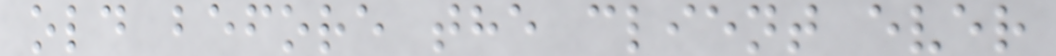old before the client ever
